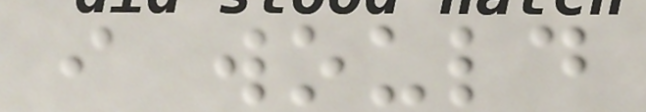i would
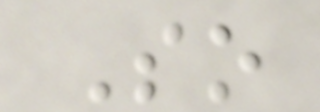So
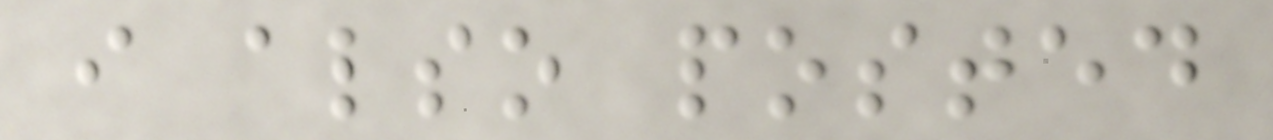i also posted
